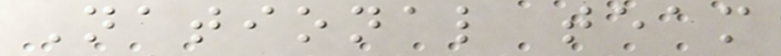National team
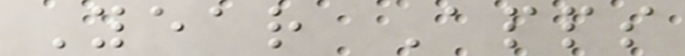Year Apps
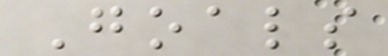Goals
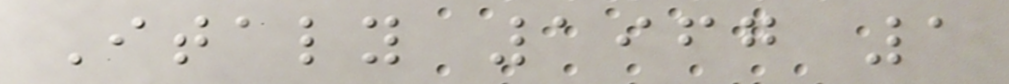Italy 1967 1
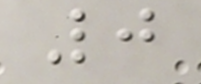0
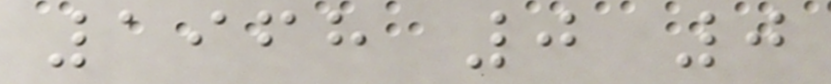1968 0 0
